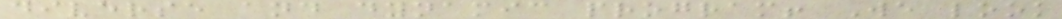diverse and dynamic program! We look
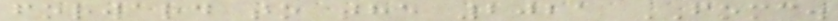forward to the 2021 FOMC.
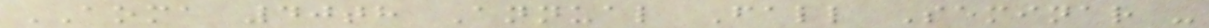AOMA 40th Annual Fall Seminar -
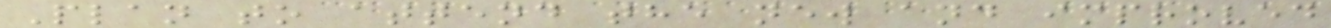Plan to attend the new and improved
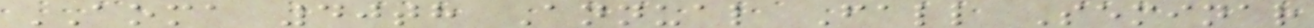AOMA 40th Annual Fall Seminar
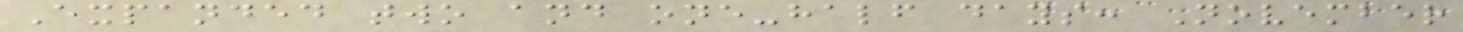Expanded two and one-half days: November
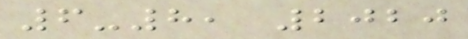6-8, 2020
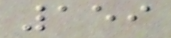159
